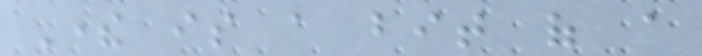There is a bit of a
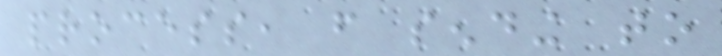process, from sending to
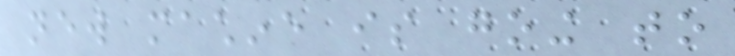new machine is going to
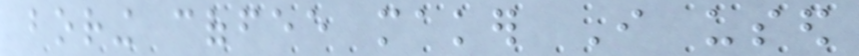boring coffee maker I used
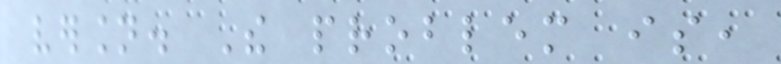version. The problem is,
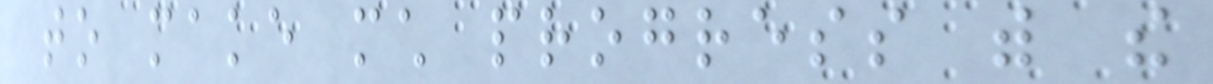to make much progress with the
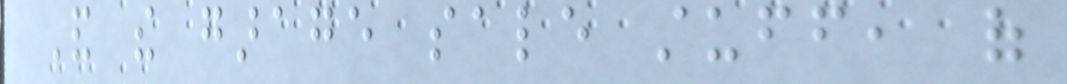And the garage sale stuff, of
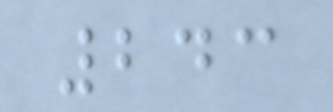243
